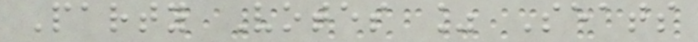Party Votes % Seats
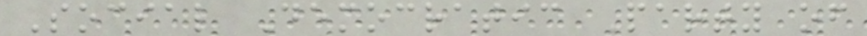Social Democratic Party of
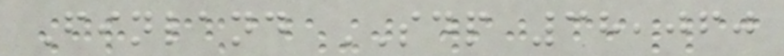Finland SDP 38,060
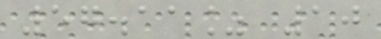57.11% 10
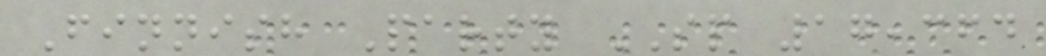Finnish Party SP 17,364
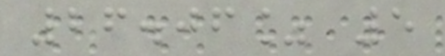26.06% 5
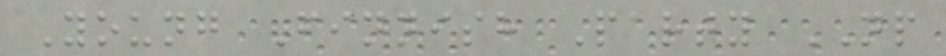Young Finnish Party NP
